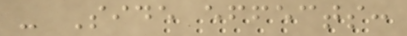- Side effects:
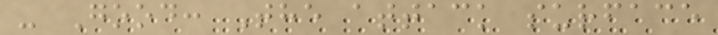- Good: The attack surface
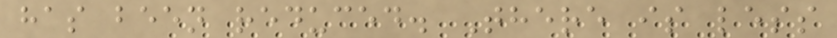has been reduced. There is less
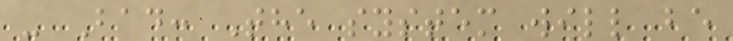- Bad: The system will be
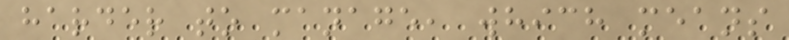harder to manage, which means
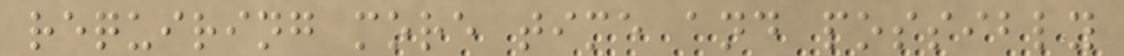requiring more time and possibly
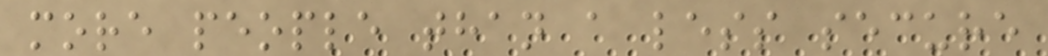more people than a less secure
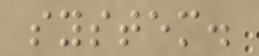system.
